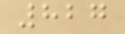827
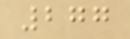277
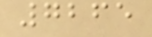7265
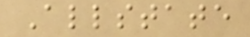Allstate
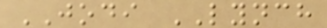JODI LYNCH
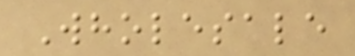Wholesale
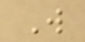W
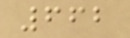662
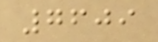7609
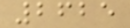2625
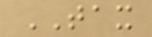TAX
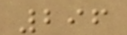296
